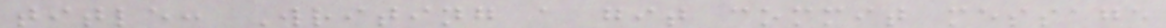title: Writing a git commit message
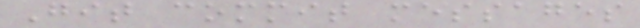Git commit messages
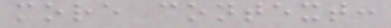more context:
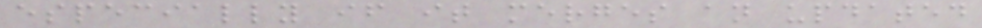especially if it merges an updated
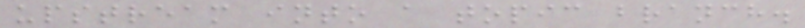upstream into a topic branch.
